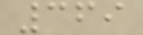369
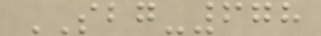SBG-678
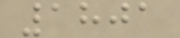1801
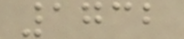1732
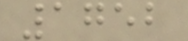1752
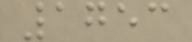1753
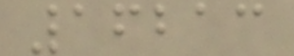16213
